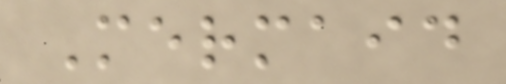Mermaid
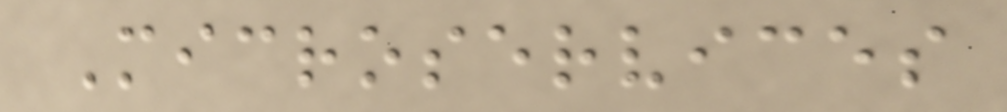Microservices
